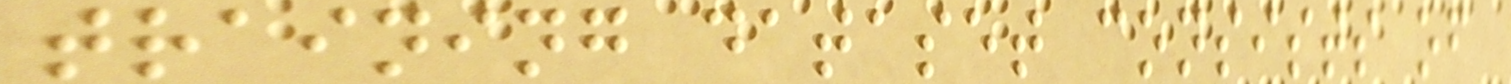training dataset consists of
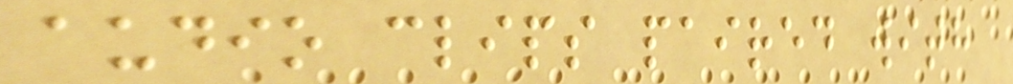audio clips paired with
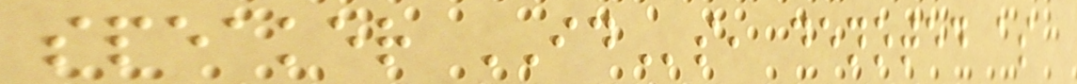speaker IDs, denoted as
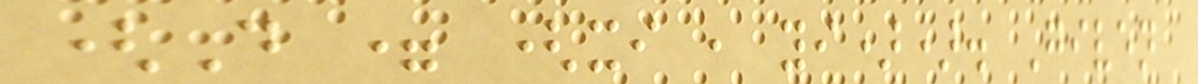(D = (xi , yi)). Given
